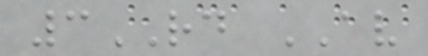3RD AV
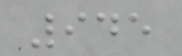945
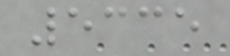5335
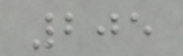205
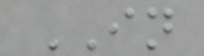IN
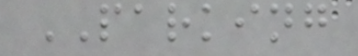PARKING
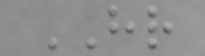HR
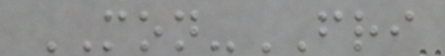MON-FRI
